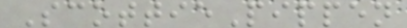ScottiePippen
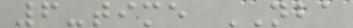6-time NBA
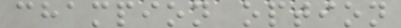champion option
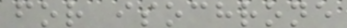for isochrone
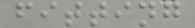fitting
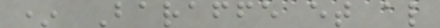* Baraffe et al
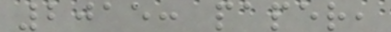2015: paper,
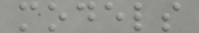models
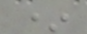*
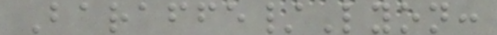Baraffe/Lyon:
